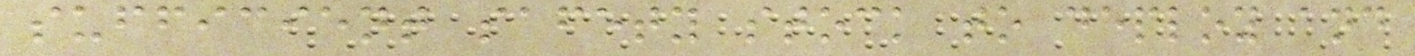sufficient safety stock to deploy and
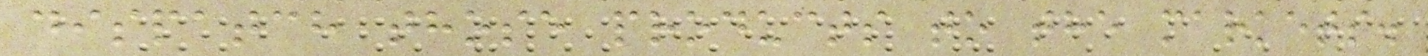dispatch those products to the markets.
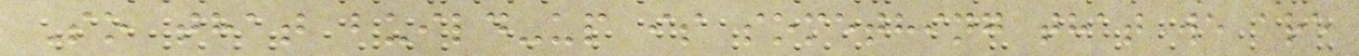So that build-up is something that we are
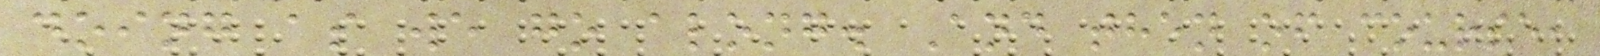doing as we go along. And then of course,
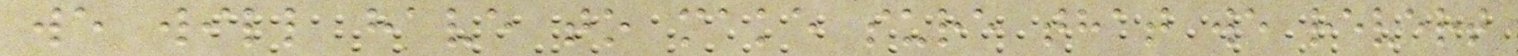we will have to make sure that we revert
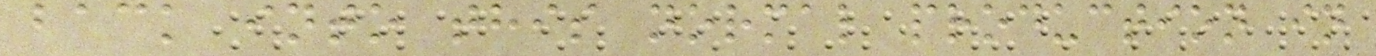back into this normal production in
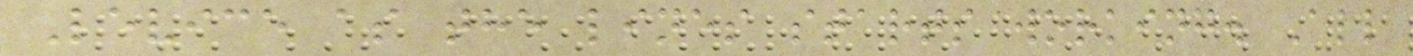Levice as the lines starts working. All
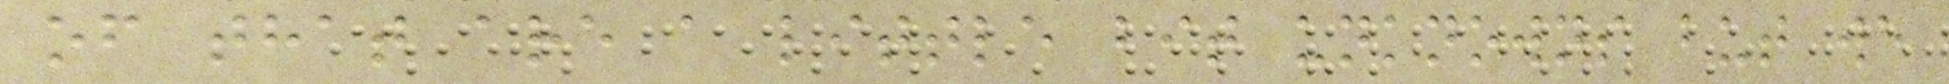of that are a little bit unknowns but we
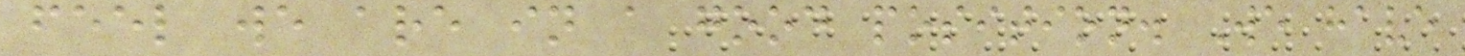feel we are in a good position. We have
